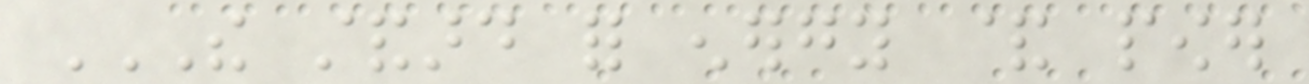THE STANDARD FOR ENERGY & POWER
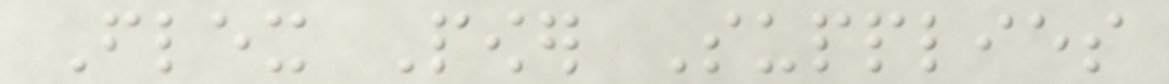Flex Power Supplies
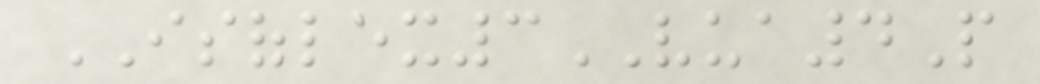ISOFLEX3VUA4P
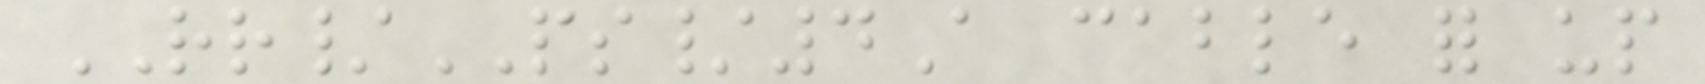RR/PS/4A cable for up
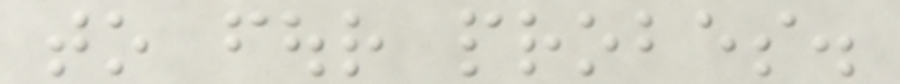to four probes.
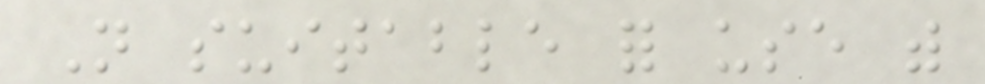Not suitable for use with
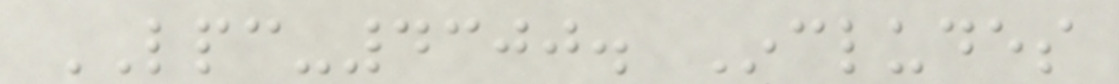LPC-4300. Includes
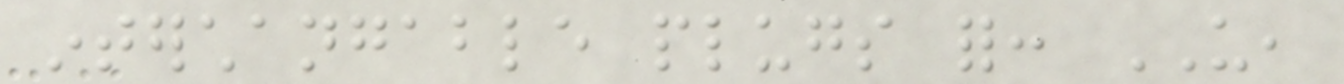interchangable plugs for: US,
